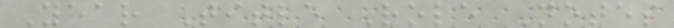Year Title Role Notes
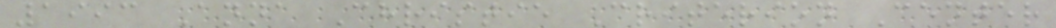1993 Anna Christie Criterion Center
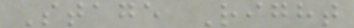Stage Right
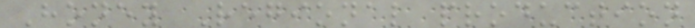Honey Regional production
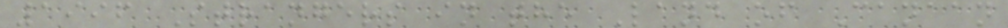1996 Strangers in the Land of Canaan
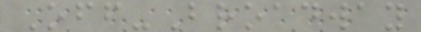Off-Broadway
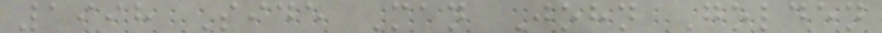1998 Side Man John Golden
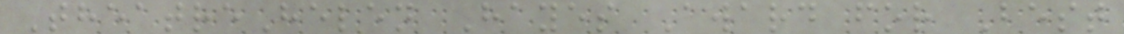TheatreHelen Hayes Award for Best
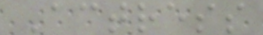Actress
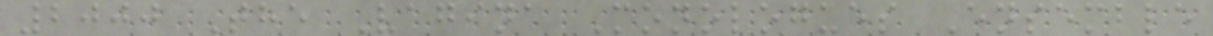2000 The Vagina Monologues Ensemble
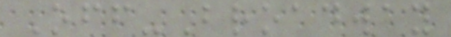Off-Broadway
